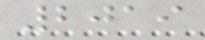2019
